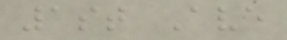1st Ave
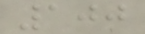100
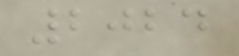2024
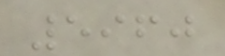5960
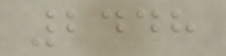2448
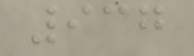937
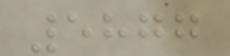5877
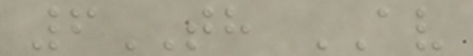6TH AV
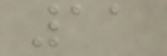11
